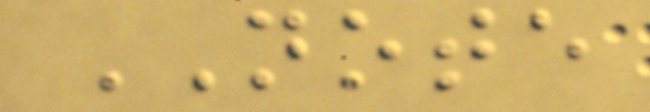NOTE
